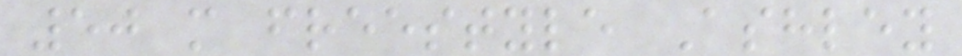50 m freestyle Ashley
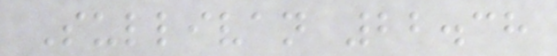Sullivan 22.38
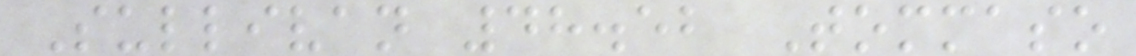Sullivan 48.52 Tommaso
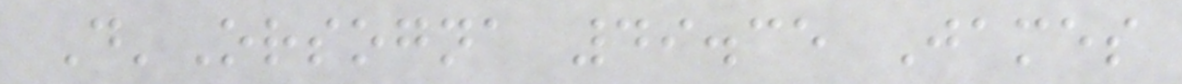D'Orsogna 49.35 James
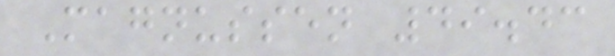Magnussen 49.43
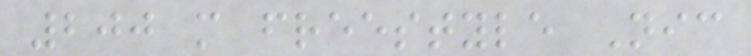200 m freestyle Nic
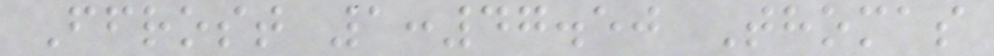Ffrost 1:47.50 Thomas
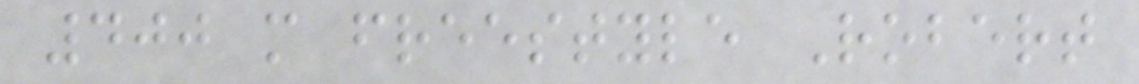400 m freestyle Robert
